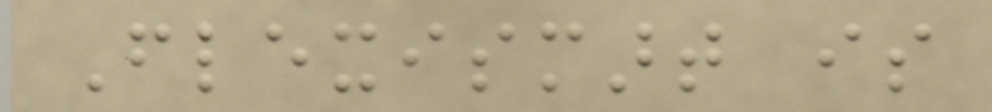Flexismart is
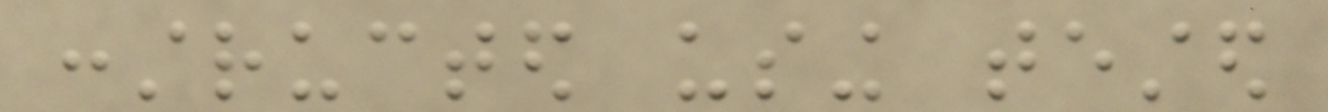constructed using tested
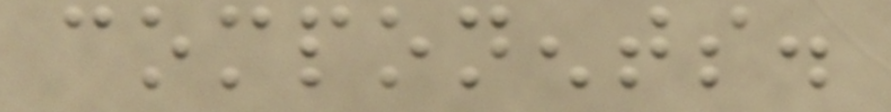components.
